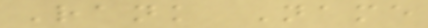Rank Name
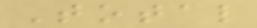Total
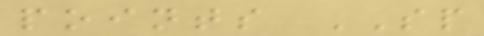points SP
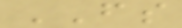FS
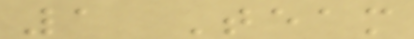1 Team
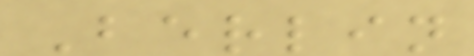Berlin
